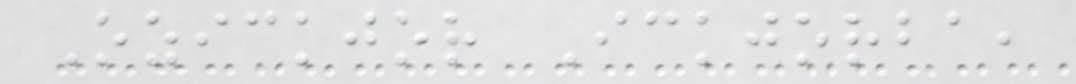Ozickjor Ickjorba,
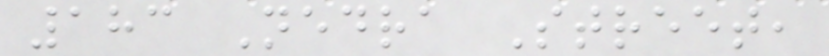183 Nedra Street,
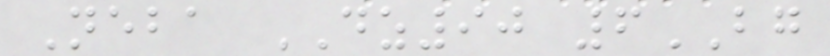Neba DZ90 6BG
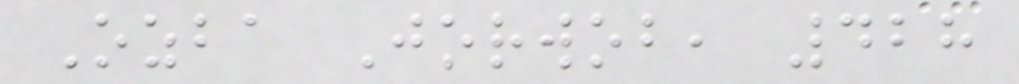Ozba Jorwob, 428
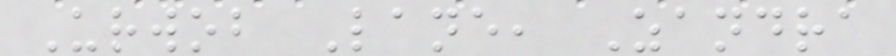Urwob Lane, Zandra
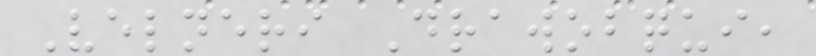Velneri Drawobqui,
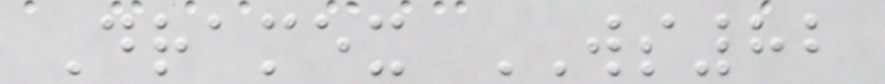Dramex WS82
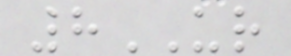8UR
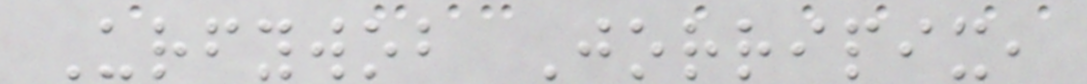Urfywob Jorripix,
